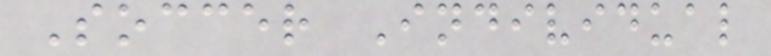Soccer Individual
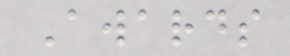Awards
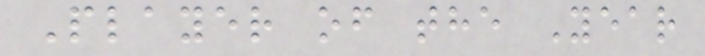Player of the Year
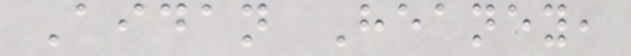Aidan Heaney,
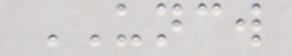UNCW
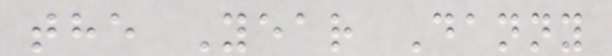the Year Danny
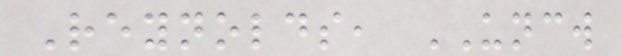Reynolds, UNCW
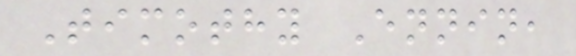Timothy Ennin,
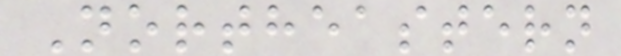Northeastern
